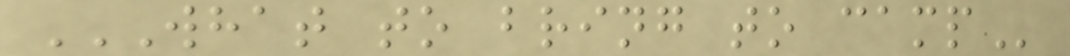WHAT TO BRING TO CAMP
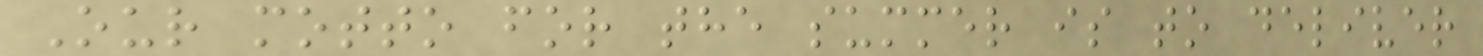Our motto for the summer is to deliver
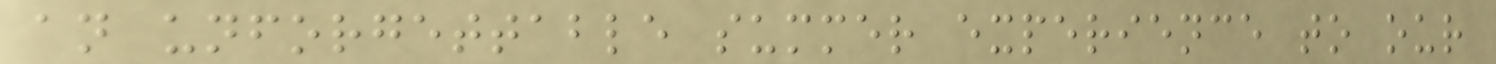an unforgettable summer experience to our
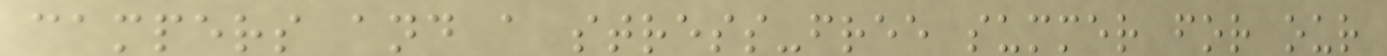campers and a stress-free summer for our
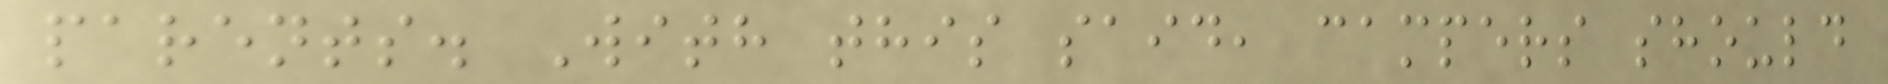parents. With this said, campers should
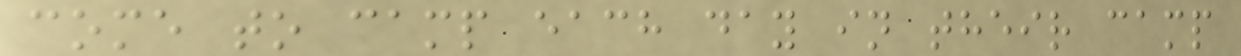come to camp each day in their camp
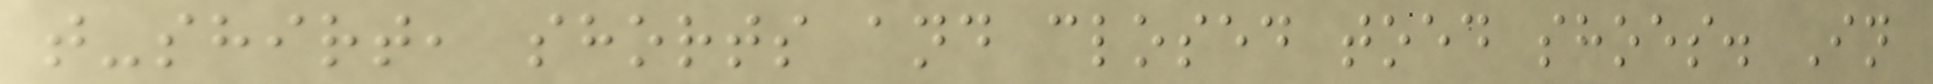t-shirt, shorts and closed toed shoes. In
